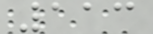113
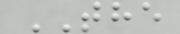THE
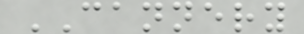CANNERY
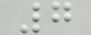7
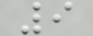9
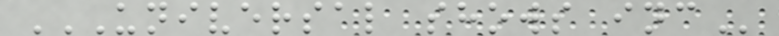UNIVERSAL SHOWS INC
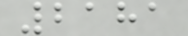2181
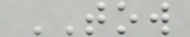TOW
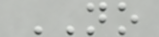NO
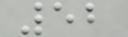52
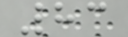83
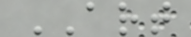ART
